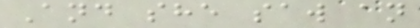And she saw an
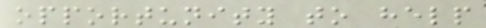opportunity to help
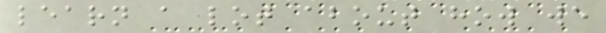learn a lot about how we
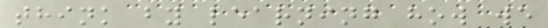think by learning how we
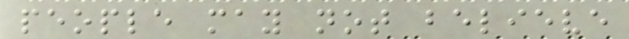people may not believe
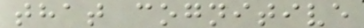that cognitive
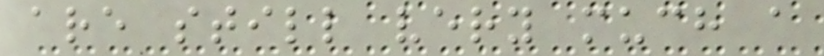are still very much a
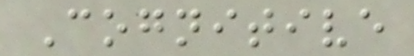Cognitive
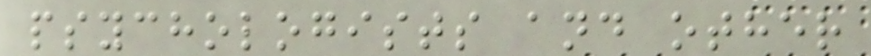psychologists and other
